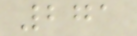271
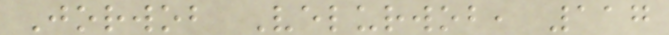Jorwob Velurwob, 117
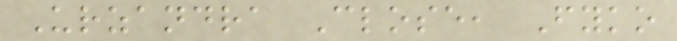Urzandra Close, Fyko
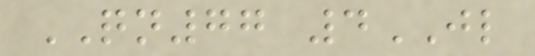QN77 4JL
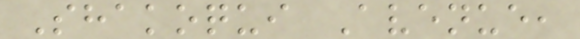Shakoqui Avenue,
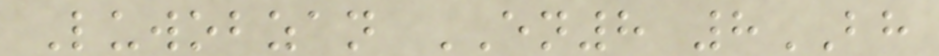Luwobzan EN8 8BH
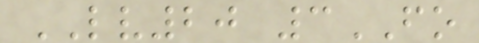LV20 3FO
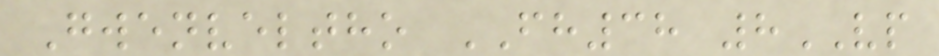Gwenveltho FH38 8VP
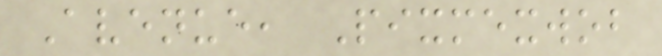Avenue, Pixmexwob
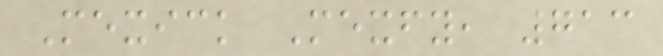Mexick Mexfy, 713
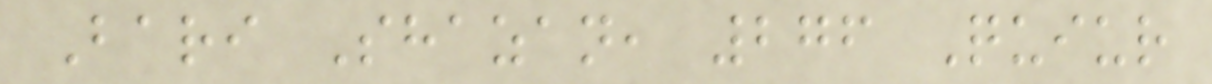Bari Shazan, 276 Quiur
